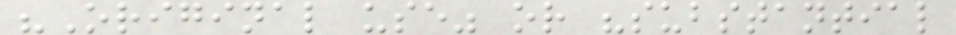"Original use" or "substantial
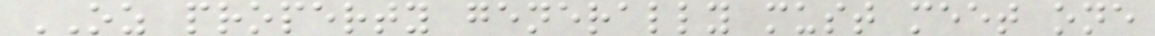OZ property generally must meet one
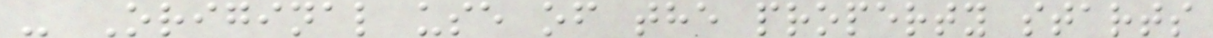- Original use of the property starts
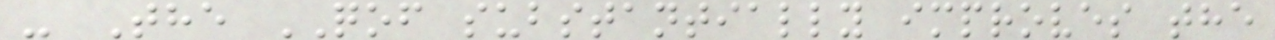- The QOF substantially improves the
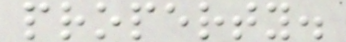property.
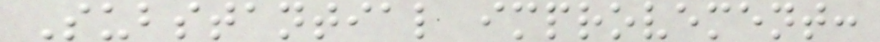Substantial improvement:
